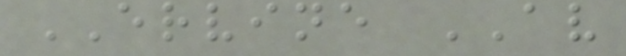ERVINE AV
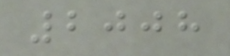2008
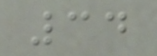34
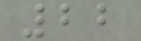22
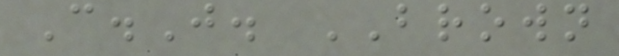C.J. BROWN
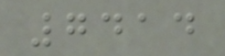7414
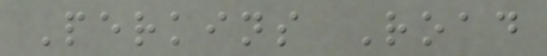Perkins Road
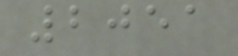2051
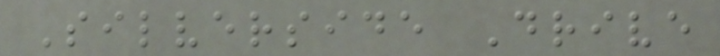Silverside Drive
